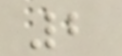2
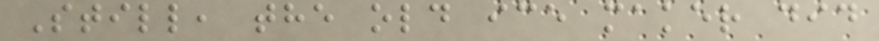Still, the old ice maker did
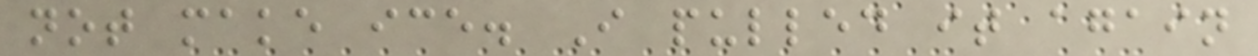not make ice. I pulled it again
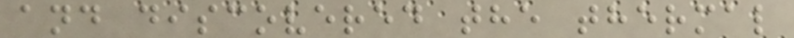and discovered the thermal
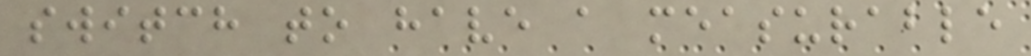switch to have a measurable
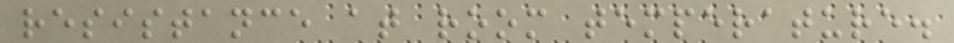resistance at room temperature.
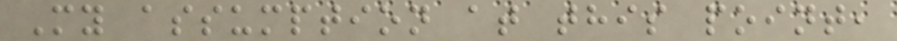My assumption at this point,
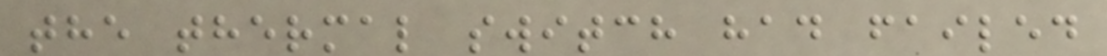the thermal switch had failed
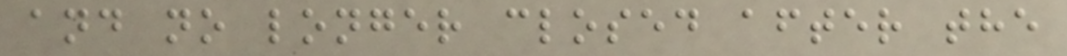and no longer closed after the
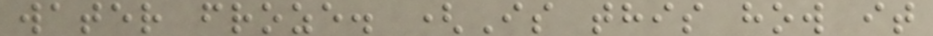water froze. (Is this how it
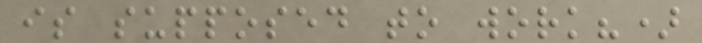is supposed to work?)
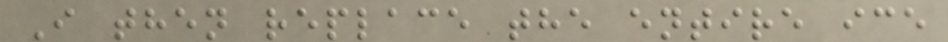I then replace the entire ice
